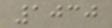1030
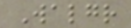Walgr
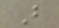B
